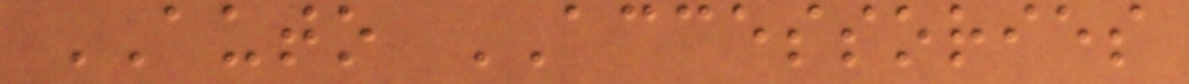AUTO ACCESSORIES
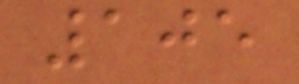105
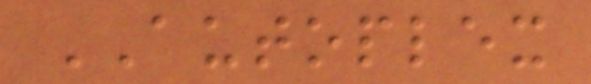AUTOPLEX
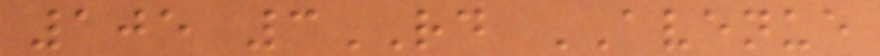105 3RD AVENUE
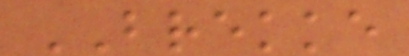BREKKE
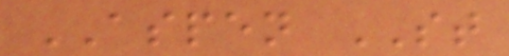ASPEN ST
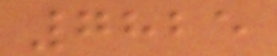7825
